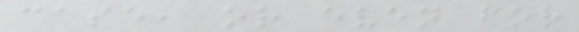case, or even for
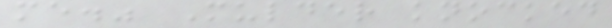me." Mulder knocked
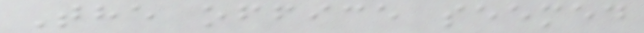The office seemed
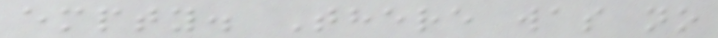empty. There was no
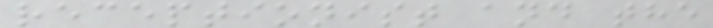receptionist and the
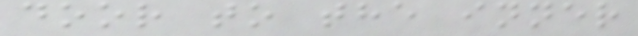door to the inner
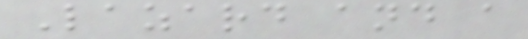Lazard and a
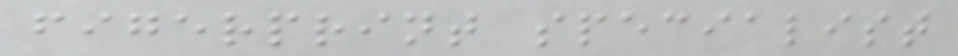figerprint specialist
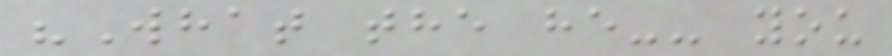"What the he-- you
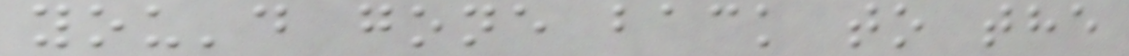you'd gone back to the
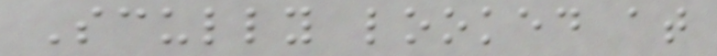Scully looked at
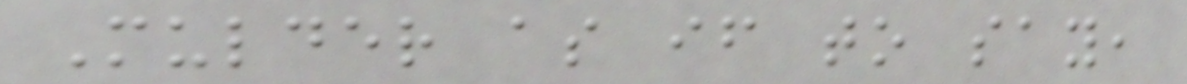Mulder as if to say,
